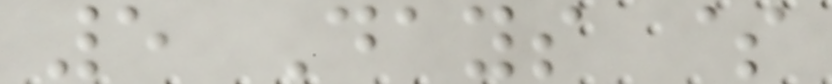5 Days $
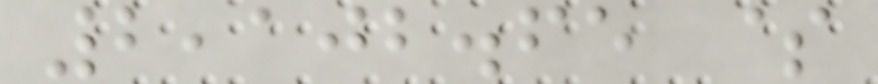2,102.65 $
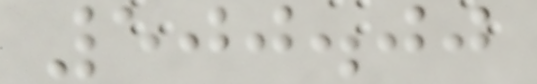500.00
